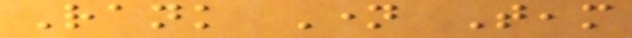Rank Name Team
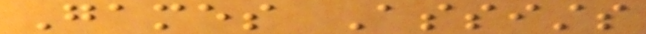Games Assists
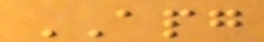APG
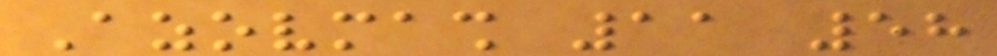Azovmash 11 58
